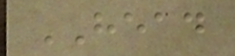HEAD
